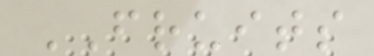FRUITS
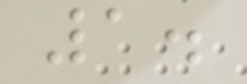1.
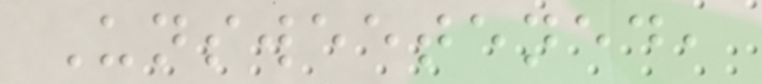Unsweetened,
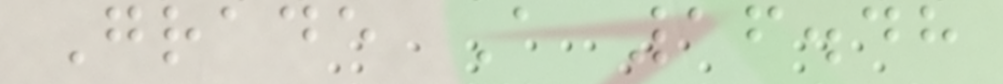Grade A 16.48
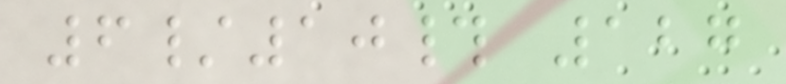6/10# 127
